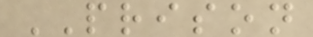PRISON
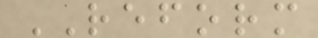REFORM
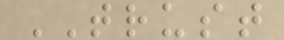TRUST
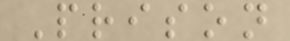Prison
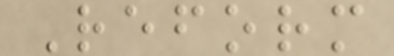Reform
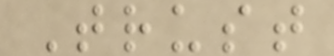Trust
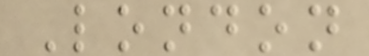London
